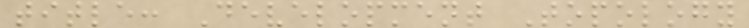title: Development Topology
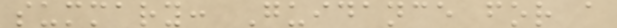summary: Guidance for a
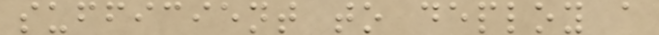sufficient to deploy a
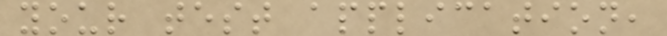your test application,
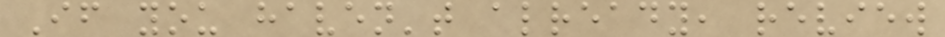If you haven't already, review
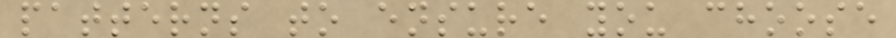patterns to ensure you choose
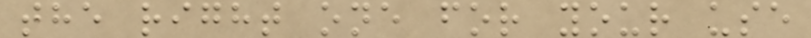the right one for your use
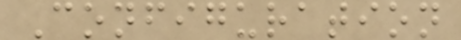Configuration
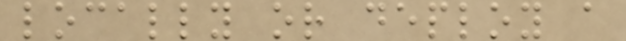locally or deploy a
